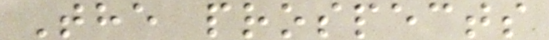The prospects
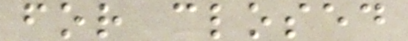for closed
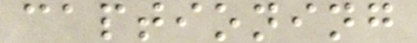captioning
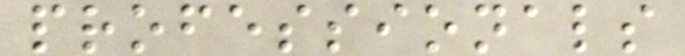professionals
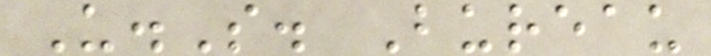U.S. Bureau
